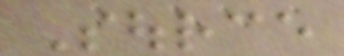Source
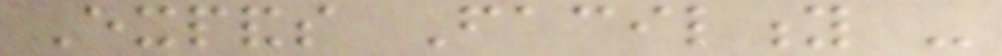Expands Facility -
